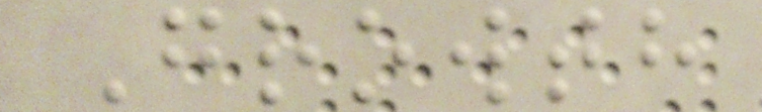Growth
